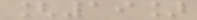[19]
